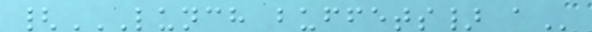{LUNCH BUFFETS} A
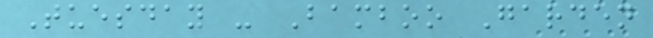Tuesday - Bamboo Garden
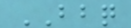BBQ
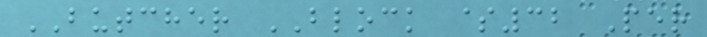BUTCHER BLOCK $32 Per
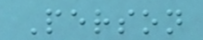Person
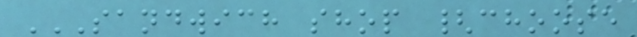SANDWICH SHOP {CHOOSE
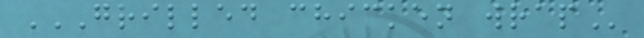GRILLED CHICKEN WRAP
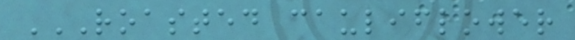ROASTED CAULIFLOWER
